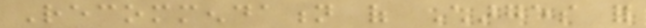Recommendation of Charges for
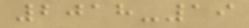2018-19
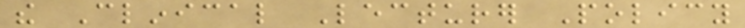the Clinical Lecturer Policy
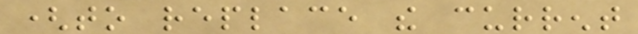(to replace the current
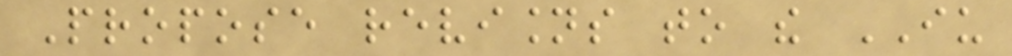Propose revisions to the IU
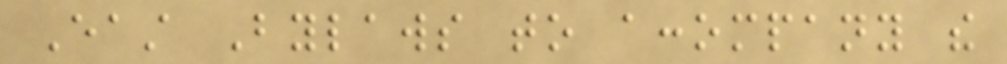East Bylaws to accompany the
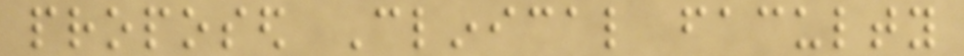proposed Clinical faculty
